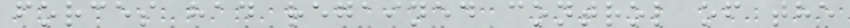forces had regained control of the
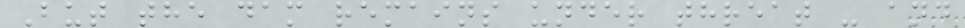But the dam remains under threat - and
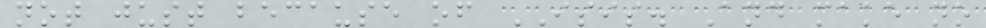not just because of ISIS. And make no
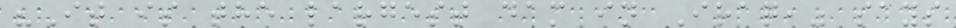"It is the largest dam in Iraq," says
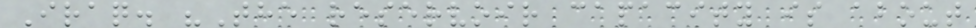Iraq. "The reservoir capacity is about
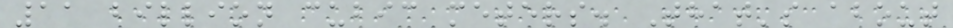11 billion cubic meters. That's about
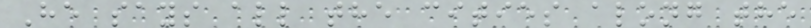He says all the cities along the
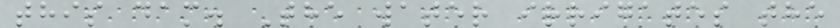this dam. The water irrigates the
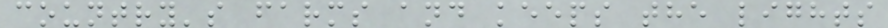country's farms and keeps the lights
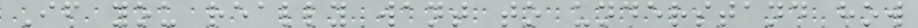If you really want to understand how
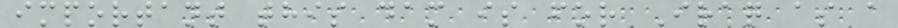important this dam is for Iraq as a
